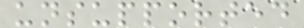unsupported
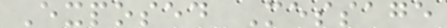Exposed Message
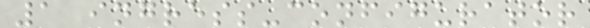1 ingress-configurator
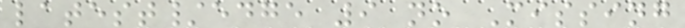latest/edge 9 no Missing
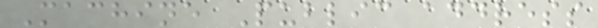Machine Public address
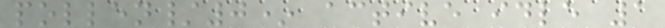pollen/0* active idle 1
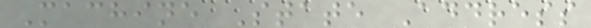Machine State Address
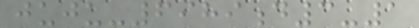juju-6989d3-1
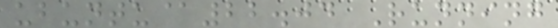ubuntu@22.04 Running
